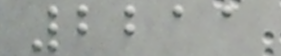2211
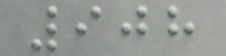908
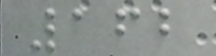162
